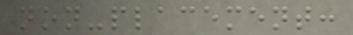non-placement:
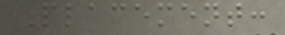Placement:
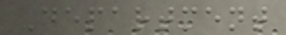Department
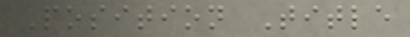Position Title
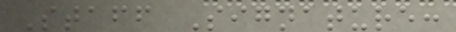Staff Signature:
